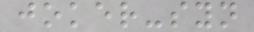joker-syn
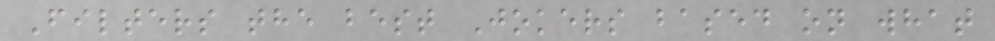Filters the best Jokers based on what
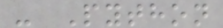- Python
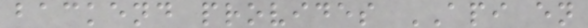backend provides API en
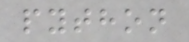python
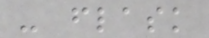- flask
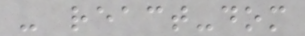- react-dom
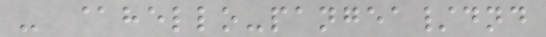- @hello-pangea/dnd
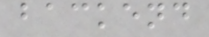backend
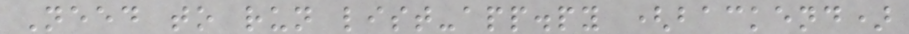Need to run list-app.py (backend)
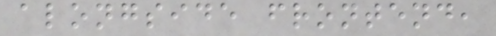alongside frontend,
